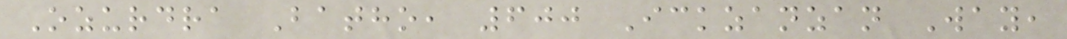Ozurdra Batho, 600 Ickzanzan Way,
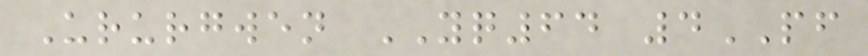Ururgwen YQ64 4PF
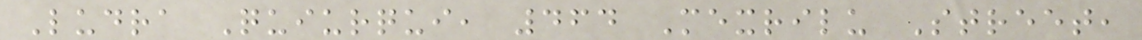Ludra Quiurqui, 464 Mexrilu Street,
